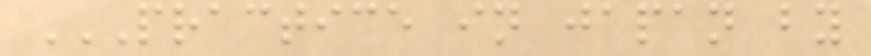PRACTICE IN JAPAN BY
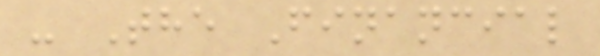- The Financial
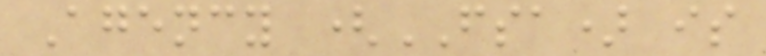Agency (FSA) is
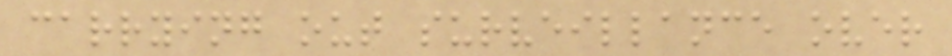carrying out surveillance over
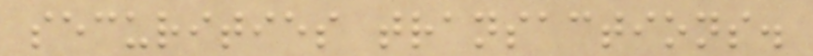securities transactions.
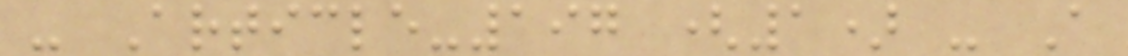- Article-197 (1) - A
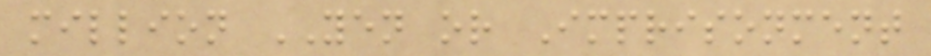million YEN or Imprisonment
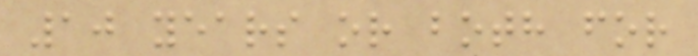10 years or both for
